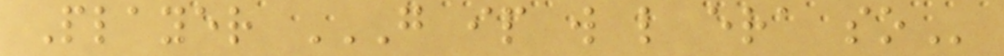Player G IP W L ERA SO
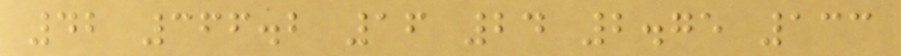42 366.2 16 24 2.75 133
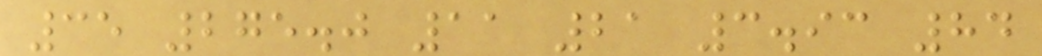35 275.0 11 21 3.93 84
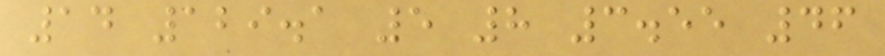14 129.1 5 8 3.55 46
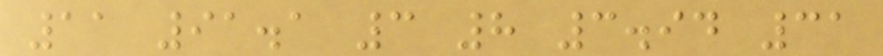11 91.1 3 8 3.94 31
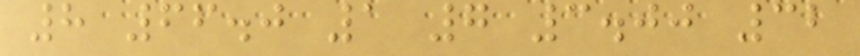8 66.0 1 7 3.00 32
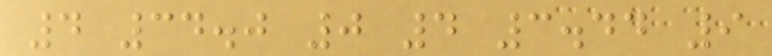4 34.0 0 4 3.44 9
